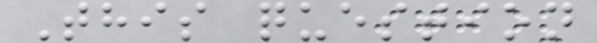This question
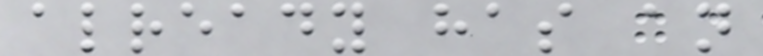already has an
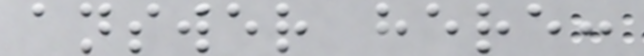answer here:
